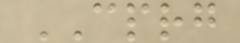CPRG
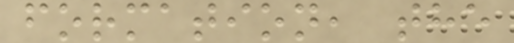formation, the
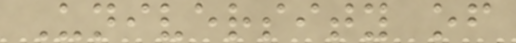University of
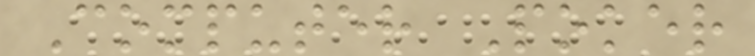Computer Poker
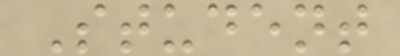Student
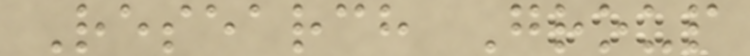Research Group
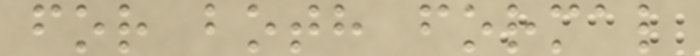for both formal
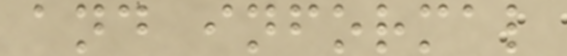and informal
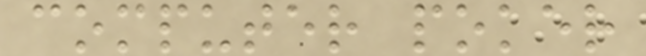computer poker
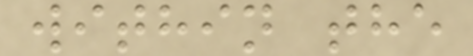within the
